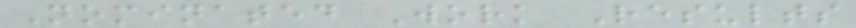Nominated Work Results
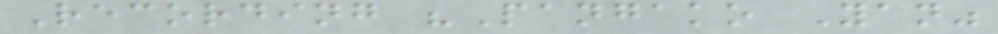Recording "Pangako Yan"
